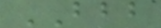BBB
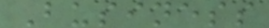Business
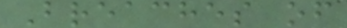Breaches of
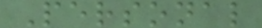Personal
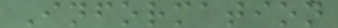Information
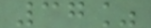37%
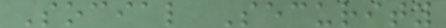Social Security
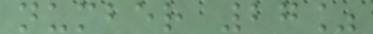number 27%
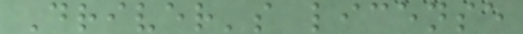Driver's license
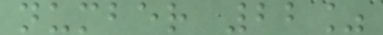number 22%
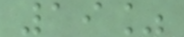19%
